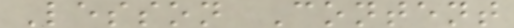Lesson Content
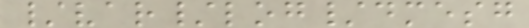/var/log/dmesg
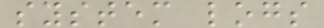system logs
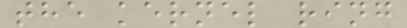the kernel ring
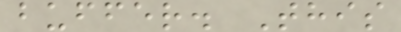buffer. This
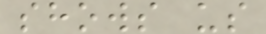shows us
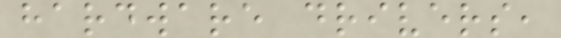hardware drivers,
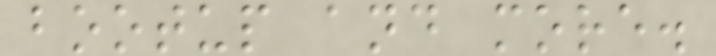bootup and more.
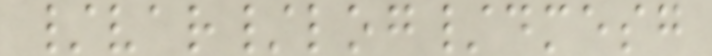/var/log/dmesg
